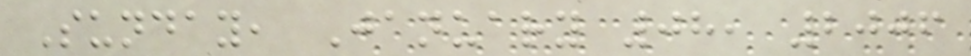Sunday, January 08, 2006
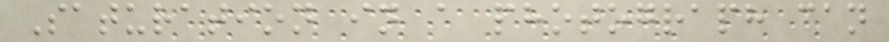Saturation in a photograph can
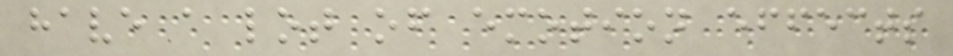have a lot of emotion effects
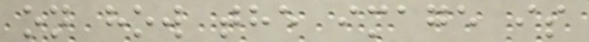on how the image is
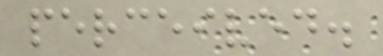perceived.
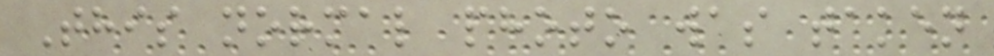This normal photo was taken
